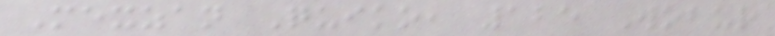Mexzan Quiko, 125 Wobur
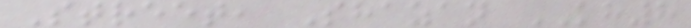Street, Shazan KH8
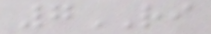7RI
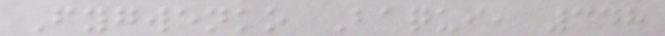Fygwenko Baqui, 348
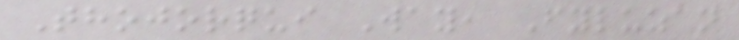Thojorqui Way, Fyluzan
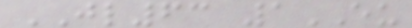JL63 1EU
